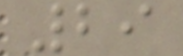29
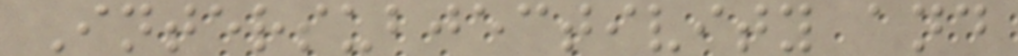Intersubjectivity and
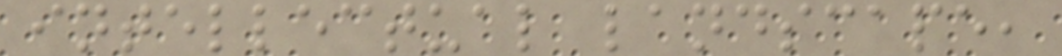intellectual landscape,
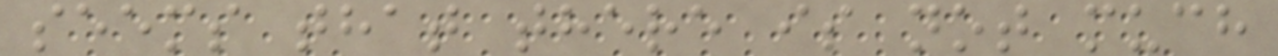seems that there is not much
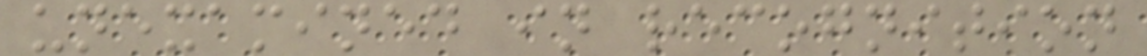unexamined in recognition
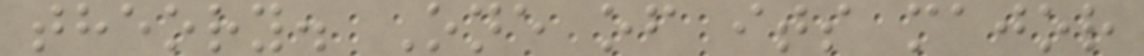theory. One of its major
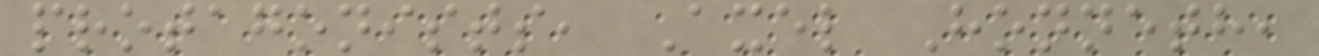protagonists, Axel Honneth,
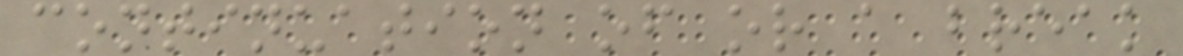continuation of or a break
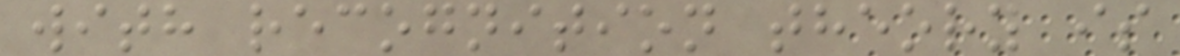with recognition theory is
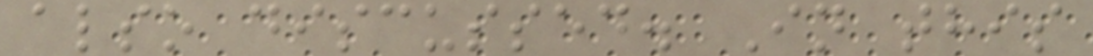also discussed. In this
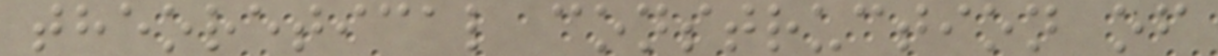theoretical construction of
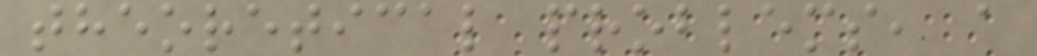theoretical problems, a
